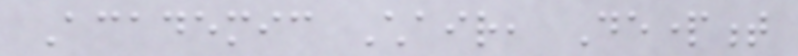Academic Chair, Department
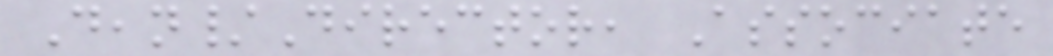Dean/Director, Associate
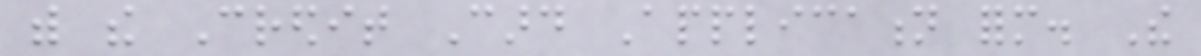with the Credit Card Application form. The
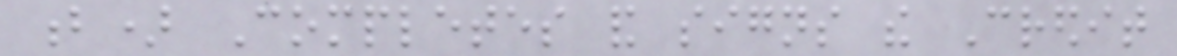b) Completes and signs the Credit
